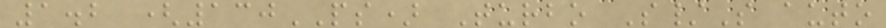1.2 (130PS) Turbo S/S auto
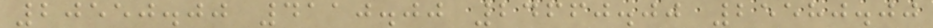20550.00 4110.00 24660.00 25580.00
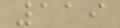119
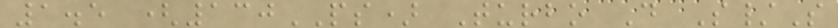1.5 (130PS) Turbo D S/S
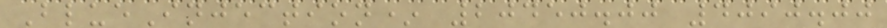BlueInjection* 20450.00 4090.00
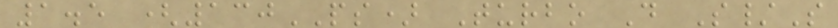1.5 (130PS) Turbo D S/S
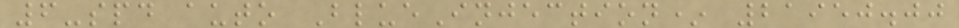6-spd auto BlueInjection* 21950.00
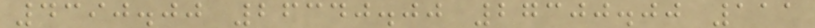4390.00 26340.00 27300.00 111
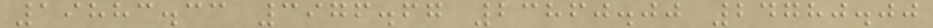19883.33 3976.67 23860.00 24780.00
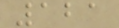121
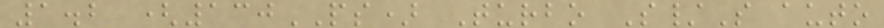1.2 (130PS) Turbo S/S auto
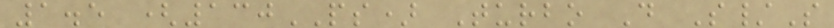1.5 (130PS) Turbo D S/S
